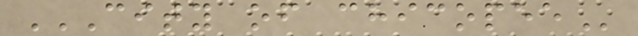CITY OF CHICOPEE
